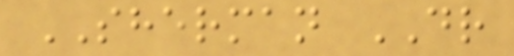SHERMAN DR
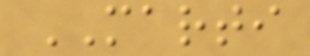MARTI
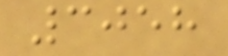3058
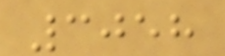3058
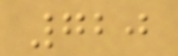720
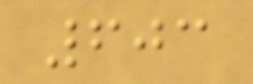603
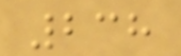238
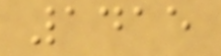1415
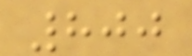800
